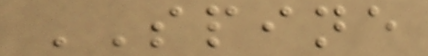SPINE
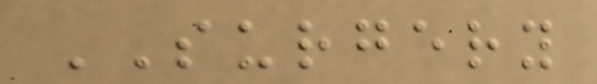SURGERY
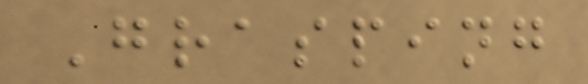Grasping
